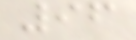96
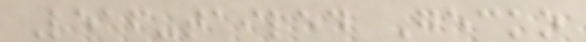Leaf-tailed Gecko
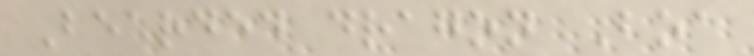Bearded dragon Boa
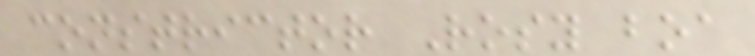constrictor Rosy boa
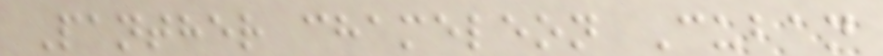Panther chameleon Cuban
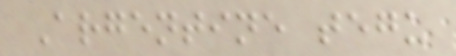Argentine tegu
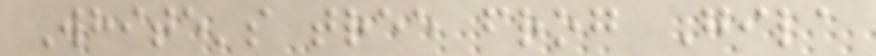White's tree frog Gila
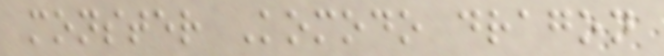monster Komodo dragon
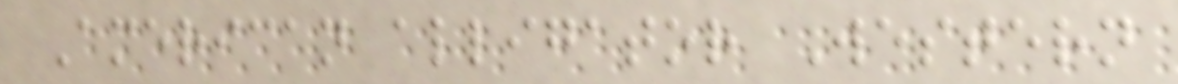American alligator Western
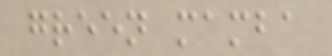green mamba
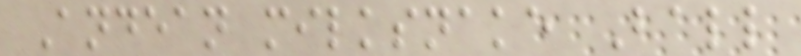Andean milksnake Ball
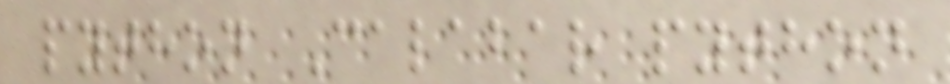python Calabar python
